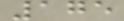175
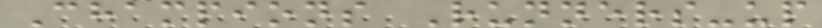Champions Runners-up
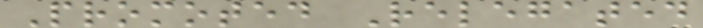Promoted Relegated
